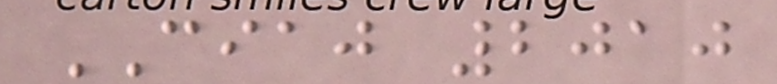CIAJ 2010
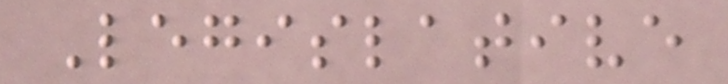Legislative
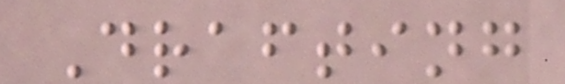Drafting
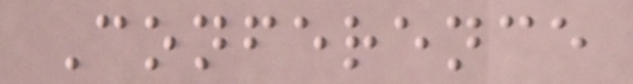Conference
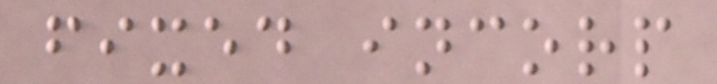fixed incorp
